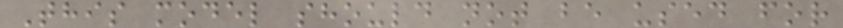This model should not be used for
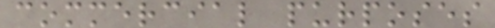commercial purposes
